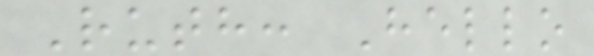Ruth: Hello
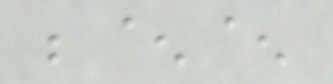;^^
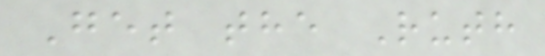Get the Ruth
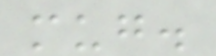mug.
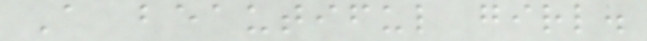A beautiful girl.
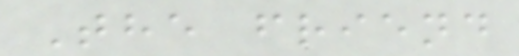The friend
